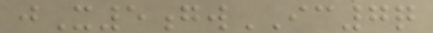jX5gwIC7q
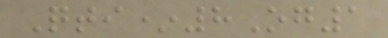Qti*8Og1
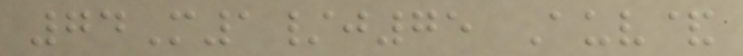74M1/j75 Auv&
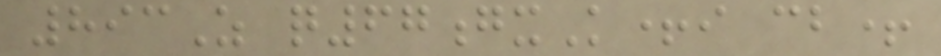893Z q67gxK+i cb+
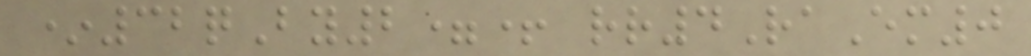*32qBy2=+ rr4RaEm0
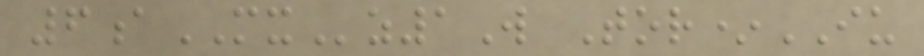6aMXz1W Tor*IU
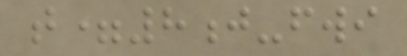t=8j-fwi
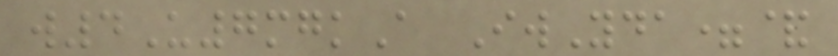w4U7mgkA IwYda=&
